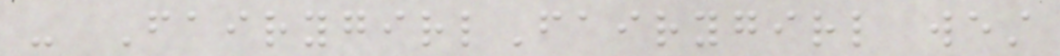- FairygirlFairygirl west
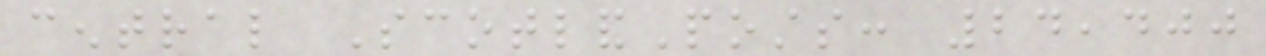central ScotlandPosts: 24,400
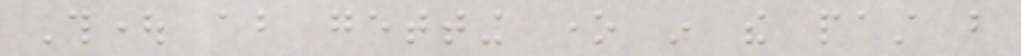Thought about getting one in the past but
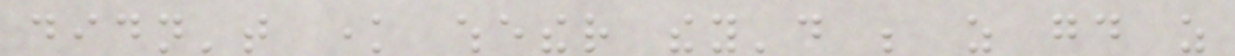didn't know whether they'd be as good as
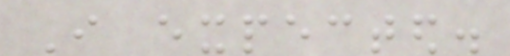I expected.
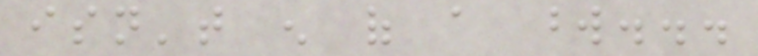isn't enough of a word...
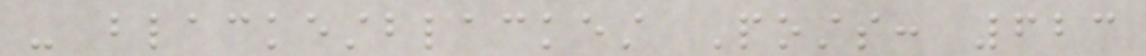- blackestblackest Posts: 623
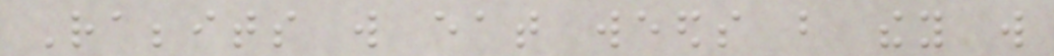Rabbits will eat weeds but they will
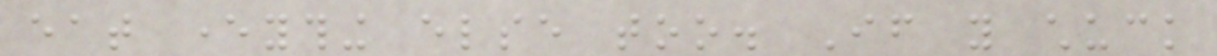eat everything else too. If you chuck
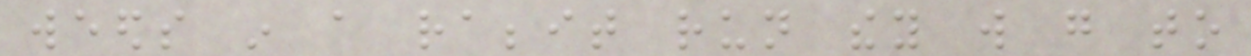weeds in a rabbit run they will go to
